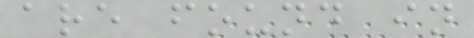are found in
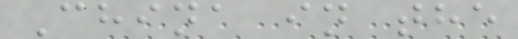China in the
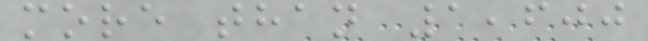more than 1,600
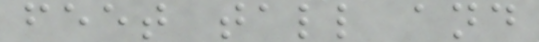feet tall and
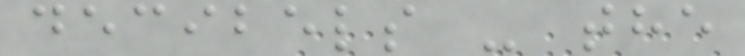decibels - the
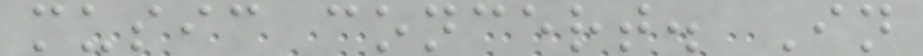music concert. In
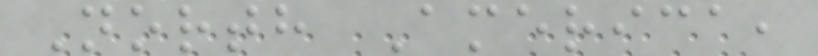North America,
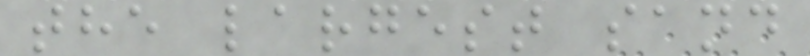the largest sand
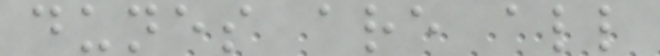dunes are all
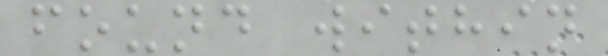found within
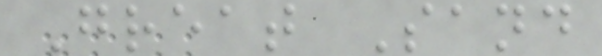Great Sand
